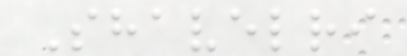Shavelri
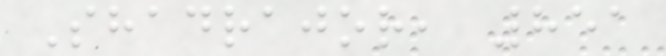Shadrajor, 851
